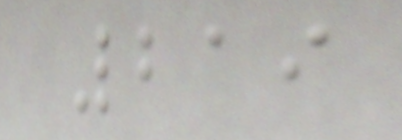219
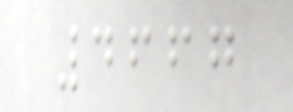4667
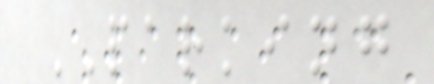PARKING
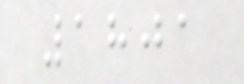1801
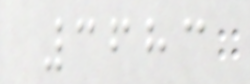3683
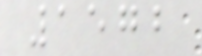1572
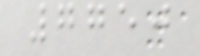7750
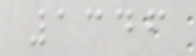1346
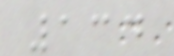134
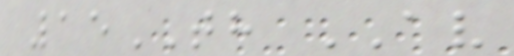15TH AV
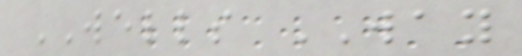WELLS WAY
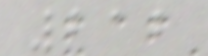212
